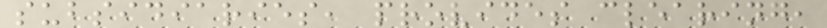subsidiaries, provides clearing,
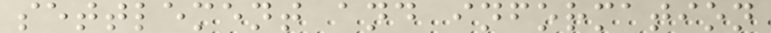settlement and information
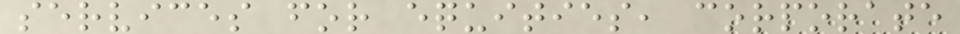services for equities, corporate
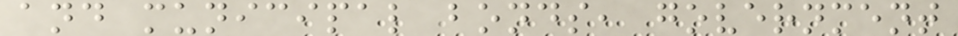and municipal bonds, government
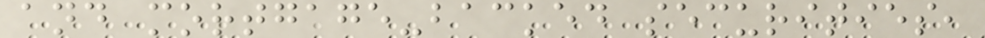and mortgage-backed securities,
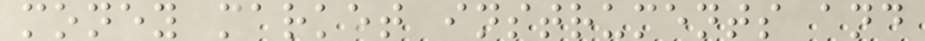money market instruments and
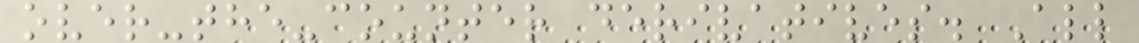over-the-counter derivatives. All
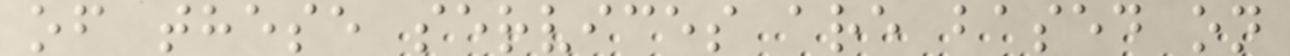of these services are based on
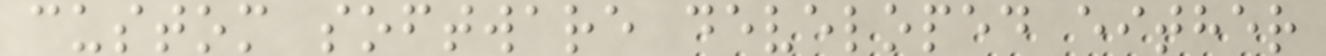custom software developed either
